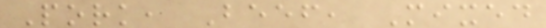Pork, Beef, Mixed
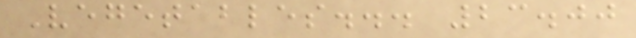Vegetables... 23.00
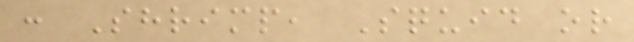: Shrimp, Squid or
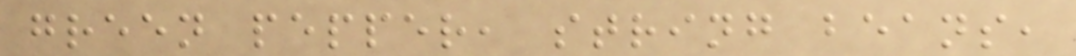green pepper, string beans,
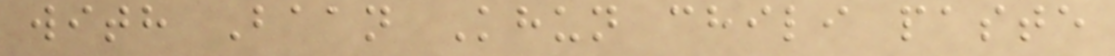with Baan Khun chili paste
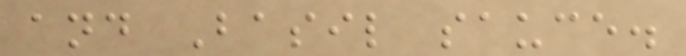and Basil sauce.
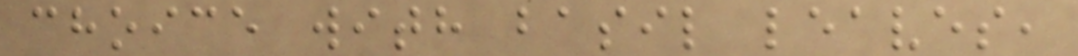choice with basil leaves,
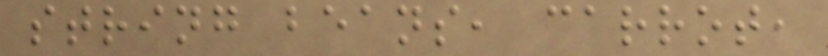string beans, carrot,
